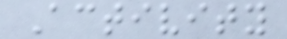Activity
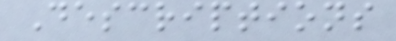Descriptions
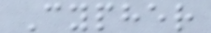Cypher
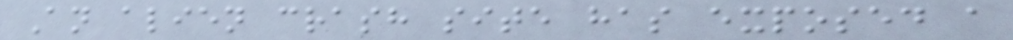An alien crash site has exposed a
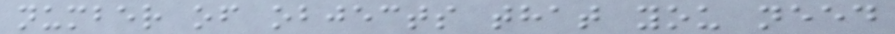number of objects that you need
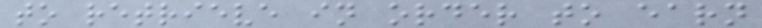to retrieve in order to earn
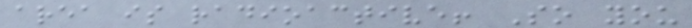area is radioactive! So you
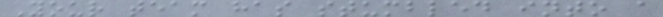Your team has stumbled into a
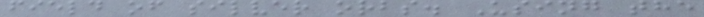field of silver orbs. Using the
